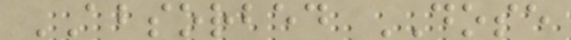ABSORBED DOSE
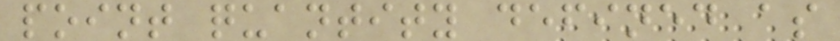point quantity defined as
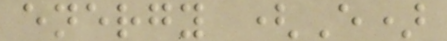energy (E)
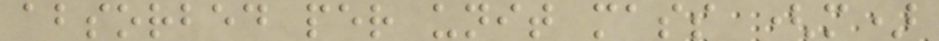absorbed per unit mass (m)
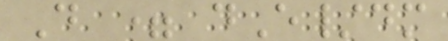D = dE/dm
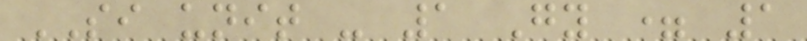SI unit - 1 Gy = 1
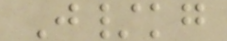J/kg
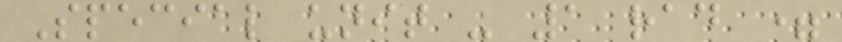Special unit - 1 rad =
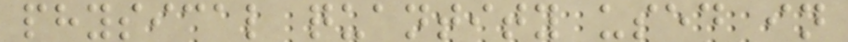physical quantity used in
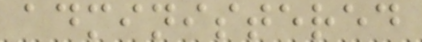administered
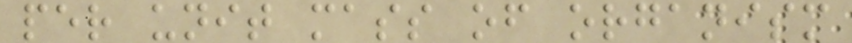per unit mass of organism
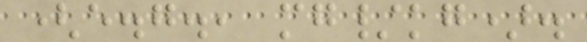(e.g., mg/kg).
